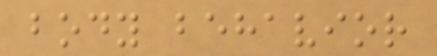body behavior
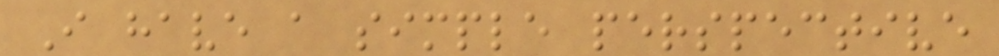I have a simple perspective
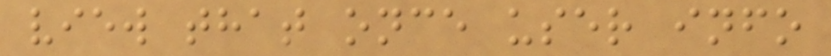view that once user info
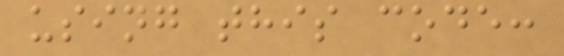using this code:
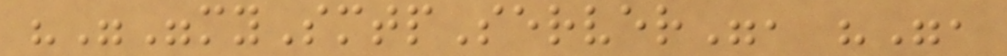"""mySmtpServer", "",
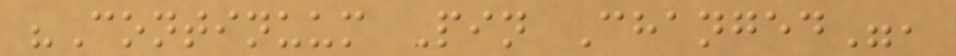"Continuum Pin Changed",
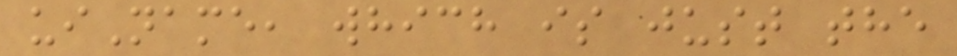uiName, which is just the
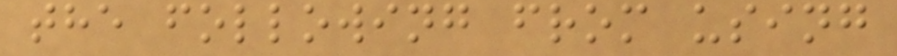the following from using
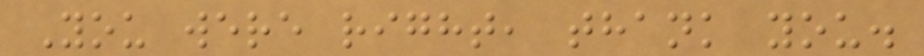You were right, thank you.
